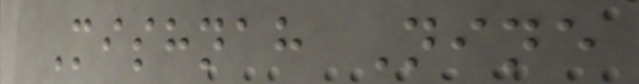Mishnah Nine
